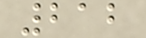212
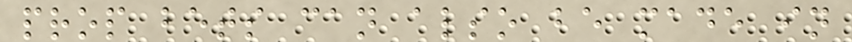prop bets can also be made in
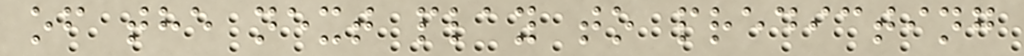of the next play to predicting
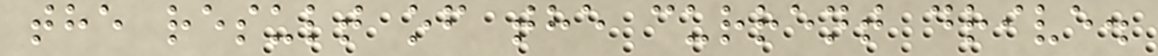the result of the current drive.
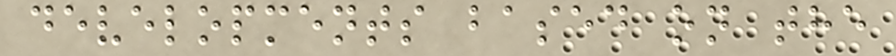developments based on the
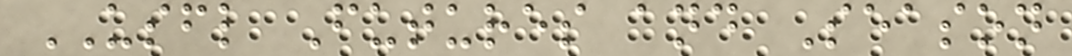USFL Futures and Season
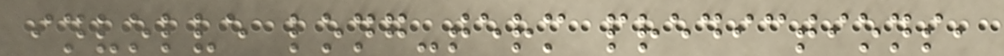involve long-term predictions,
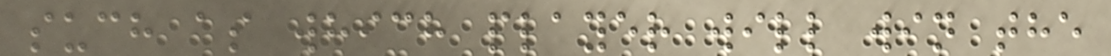such as which player will win the
